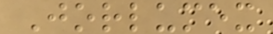Jorlumex
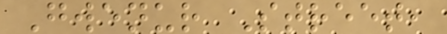Gwenur Street,
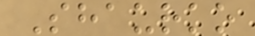Shaurko
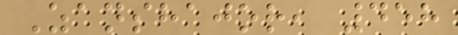Zanshajor, 458
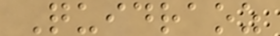Quidraoz
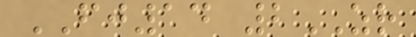FJ14 2ZR
